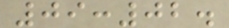09:02.
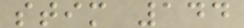stim 144
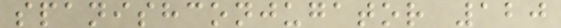spanishconjugator 120
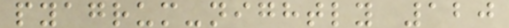pyagrum-nightly 120
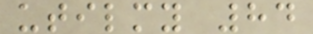utilmy 84
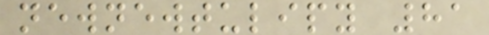newnewtulipy 81
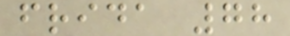frida 78
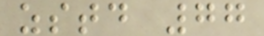zstd 77
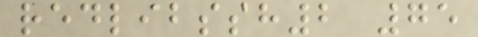redlibssh2 75
